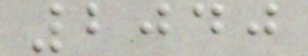2040
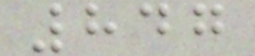847
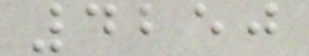4250
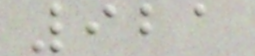921
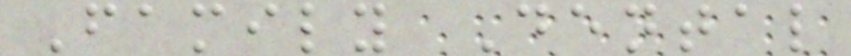Family Dental
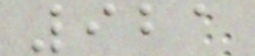921
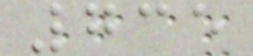735
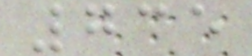735
